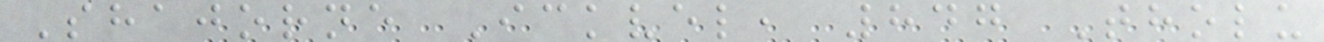Shajorne Ickvel, 847 Tholu
